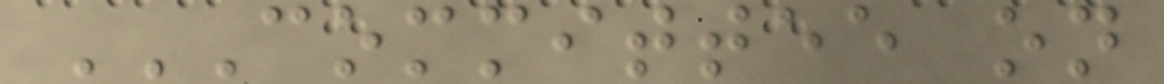COMMITTEE ON
